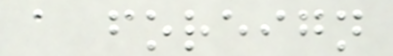a foreign
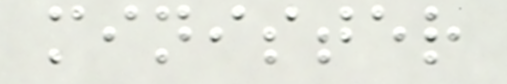minister
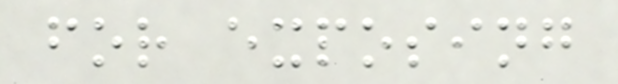for exposing
